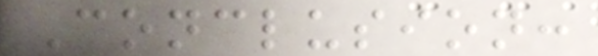Conclusion:
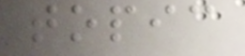topic
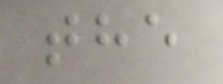the
